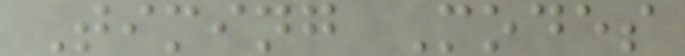Timing Modes
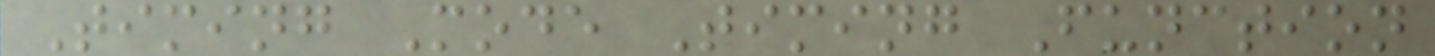Timing Mode Timing Function
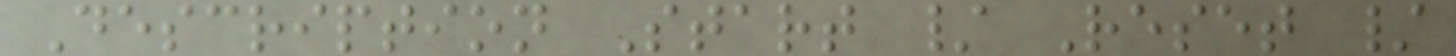Description Start / Reset /
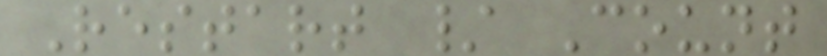Restart / Count
